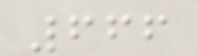666
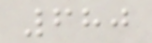680
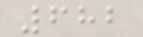682
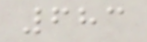683
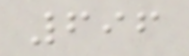696
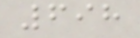698
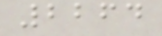2264
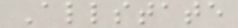Allstate
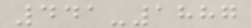441-1887
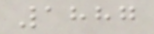1887
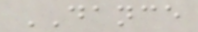DANCE
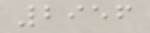2956
